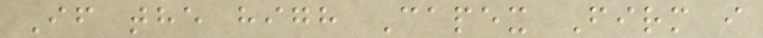If the high Capex Firm i
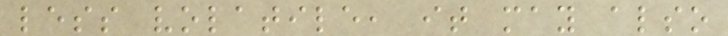less volatile, it may also
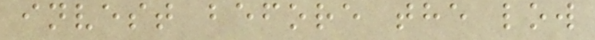invest before the low
